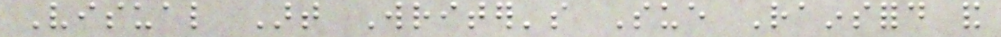Visual Art Writer's Sue Rainsford and
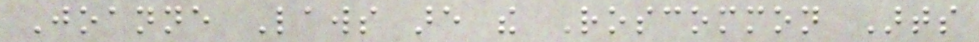Joanne Laws are the Roscommon Arts
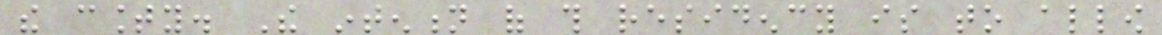the county. The intention of this residency is to allow
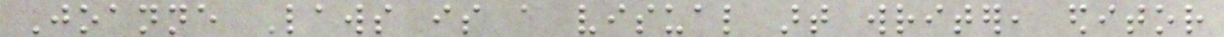Joanne Laws is a visual art writer, editor
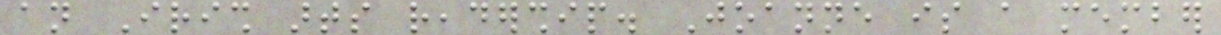an Irish arts readership. Joanne is a member
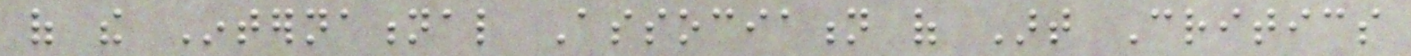of the International Association of Art Critics
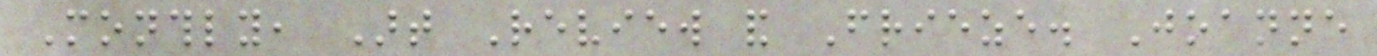Monthly, Art Review and Frieze. Joanne
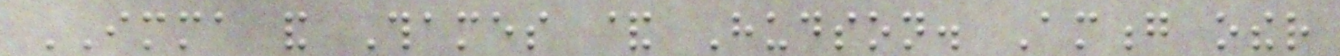IMMA and Thames & Hudson. Among other
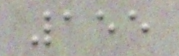155
